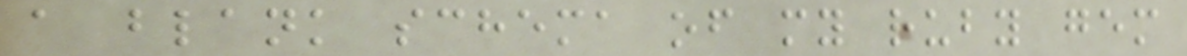a blank schema of my ruby gem
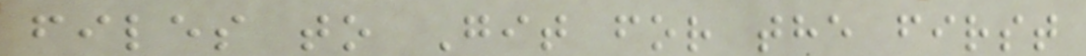files to Git for the first
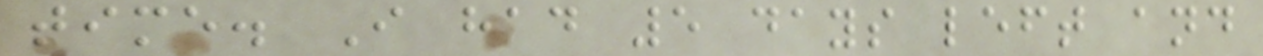time. I had 5 days left and
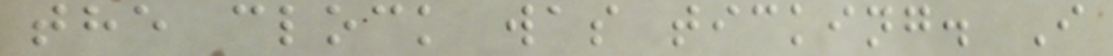the clock was ticking. I
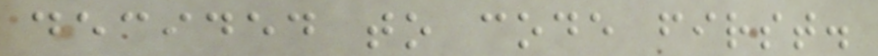decided to code first.
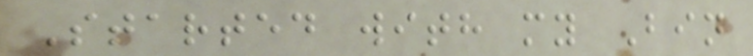Started with my Bin
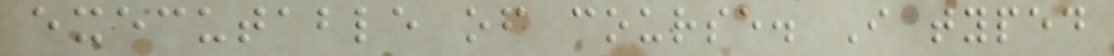executable of course. I typed
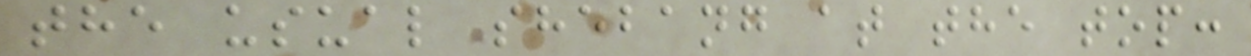the usual shebang at the top:
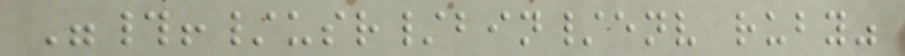"#!/usr/bin/env ruby"
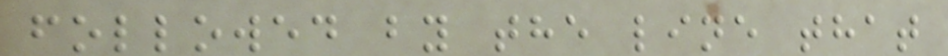followed by the line that
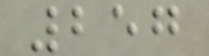257
